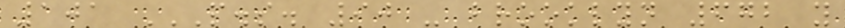101 P.S. 90 - BROOKLYN 672 Y
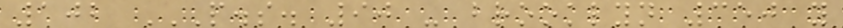102 P.S. 90 - BROOKLYN 350 Y
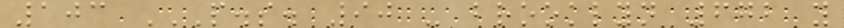103 P.S. 90 - BROOKLYN 672 Y
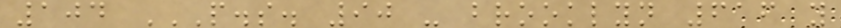104 P.S. 90 - BROOKLYN 616 Y
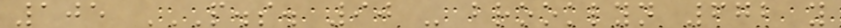105 P.S. 90 - BROOKLYN 672 Y
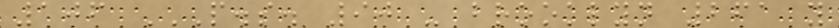106 P.S. 90 - BROOKLYN 261 Y
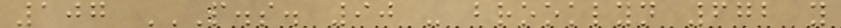107 P.S. 90 - BROOKLYN 672 Y
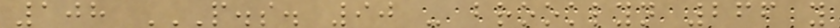108 P.S. 90 - BROOKLYN 266 Y
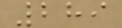289
